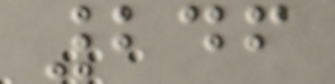246
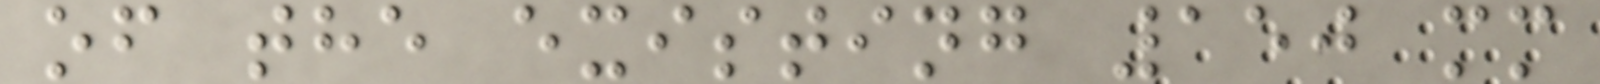of the existing 150 mm
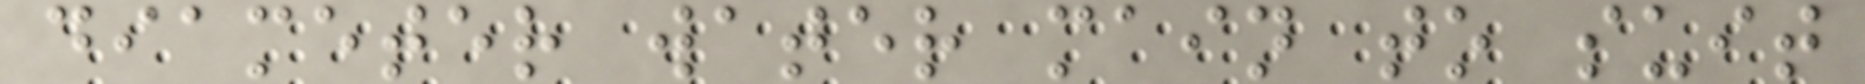diameter water main to suit
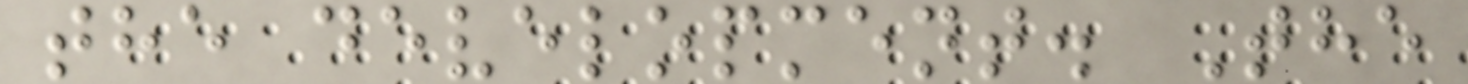the development. The
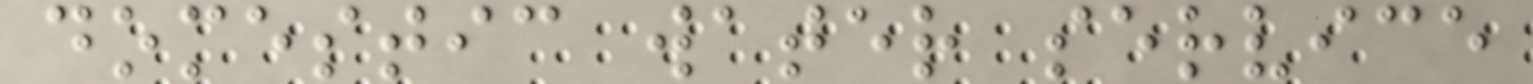domestic water service
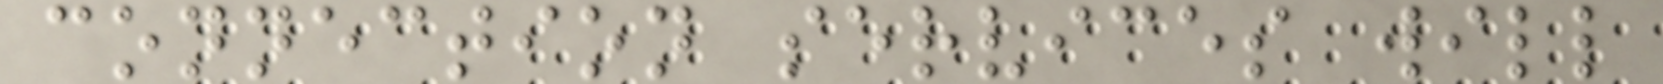connection services will
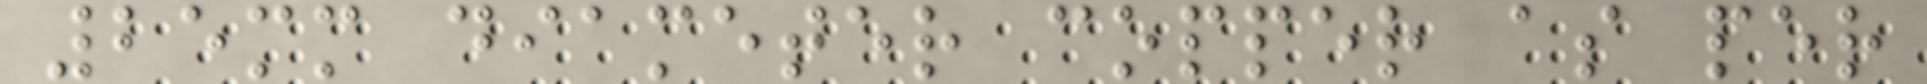25mm diameter copper as per
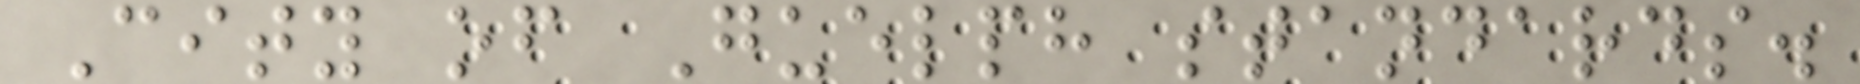City of Guelph standards.
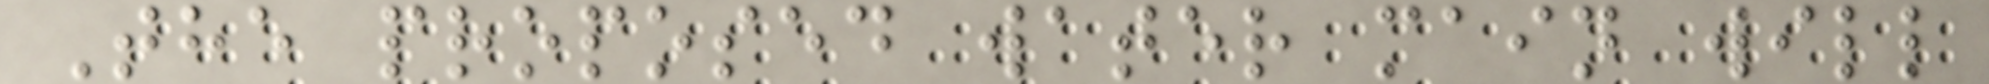The proposed water main will
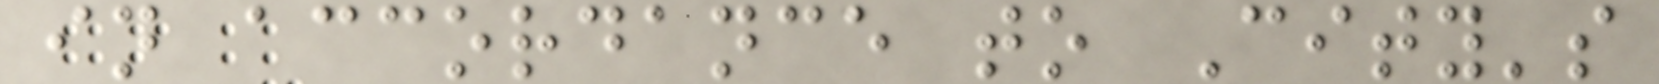in accordance to City's
